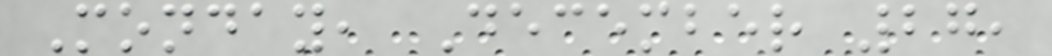Monday, December 27,
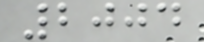2004
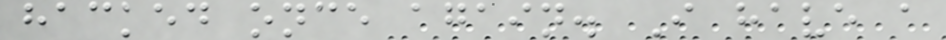hacked once again. I have a
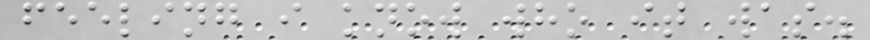feeling i know who it was.
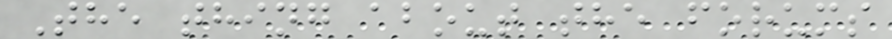The thing about the forums
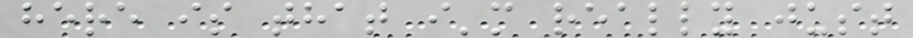here is that i'm really just
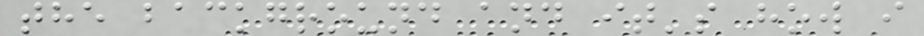the background and it's how i
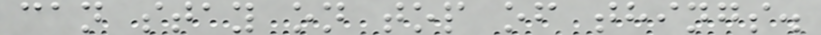can stay on top of things.
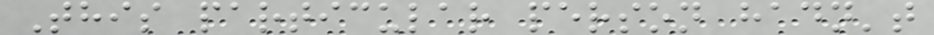This particular person hadn't
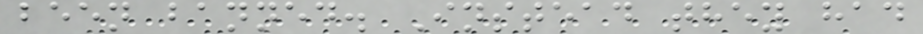been banned. Instead they had
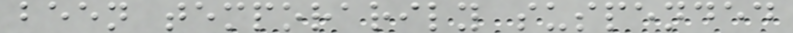been temporarily suspended
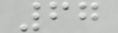67
